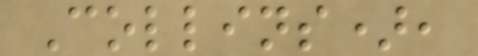Collins),
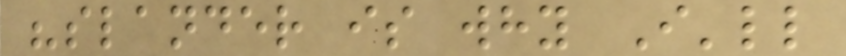"slander is why I'll
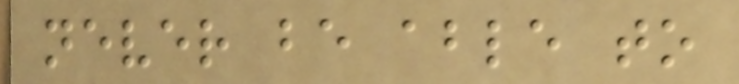never be able to
